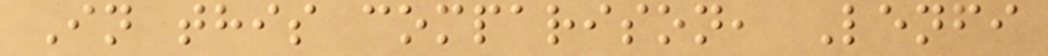In this comparison, Lenfi
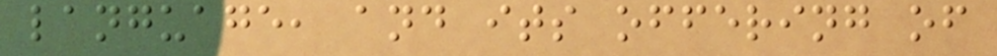language, and its offering of
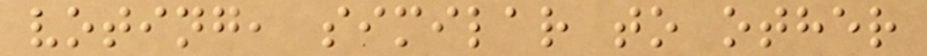voting, similar to other
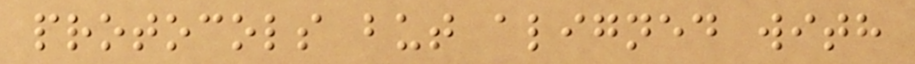protocols but aligned with
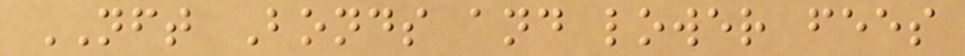NFT Bonds and lower fees
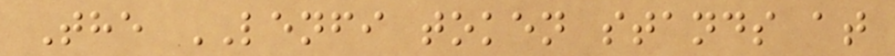The LENFI token stands at
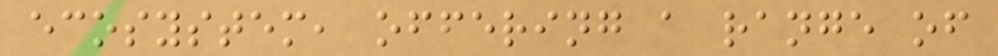ecosystem, offering a range of
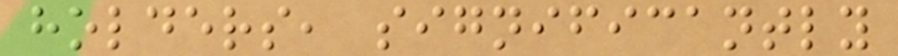holders, significantly
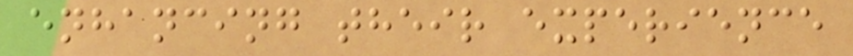enhancing their experience
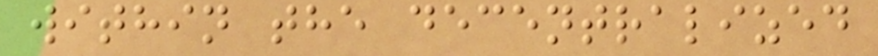within the decentralized
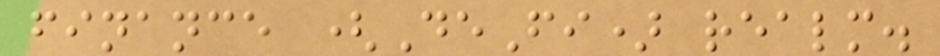finance (DeFi) realm.
